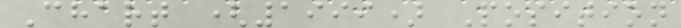Chart (1999) Position
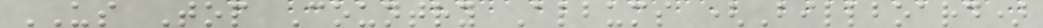US Top Country Albums (Billboard)
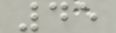45
